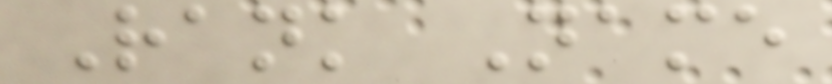Rank Name
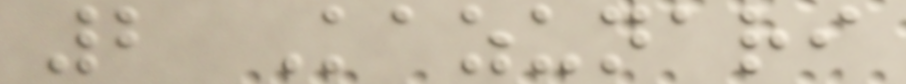2 Kazunari
